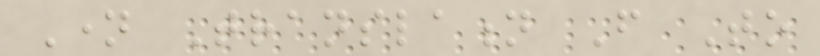Name Translation From To
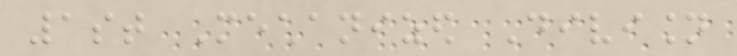1st Mechanized Division
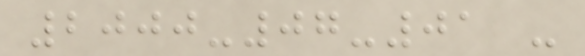2000-07-01 -
